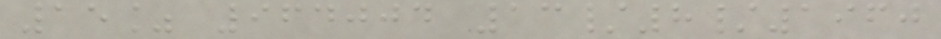15% 964004 13/8/1960
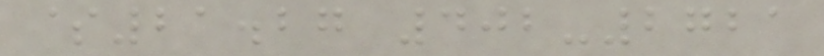$21.27 402-2721
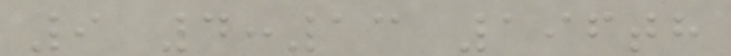9 4:13 196th
